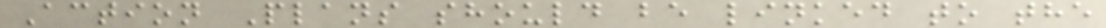Action Plans should be linked to the
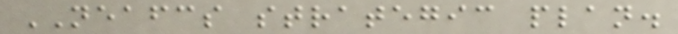NEAFCS strategic plan.
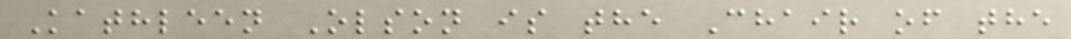Kathleen Olson is the Chair of the
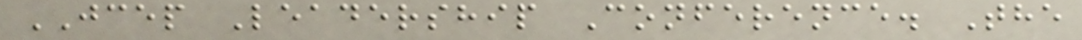JCEP Leadership Conference. The
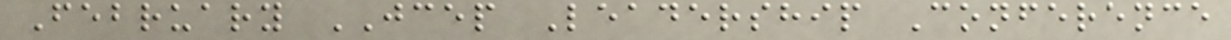February JCEP Leadership Conference
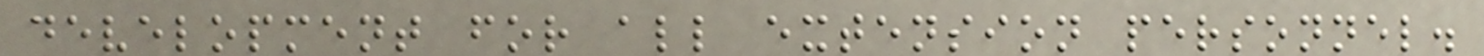development for all extension personnel.
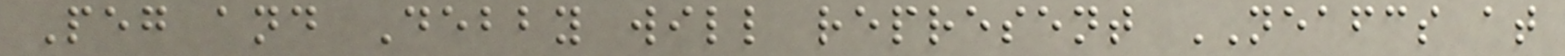Peg and Debby will represent NEAFCS at
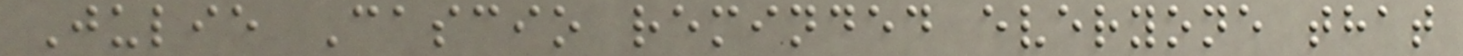Julie Cascio reminded everyone that
